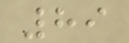89
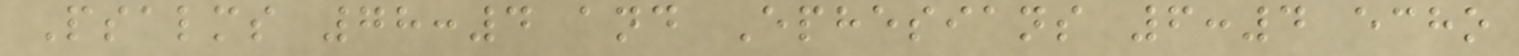Psalms 78:4 and Ephesians 6:4 echo
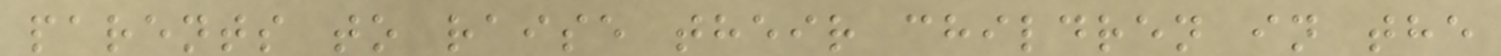parents to raise their children in the
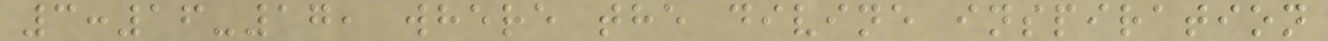3:16-17, where the divine inspiration
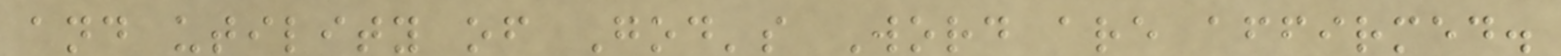and utility of God's Word are affirmed.
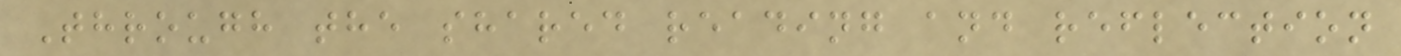Through the shared reading and reflection
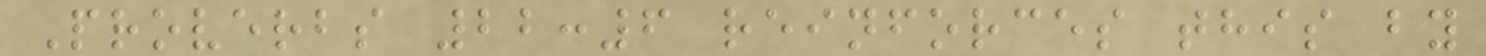Proverbs 22:6 reinforces this by
